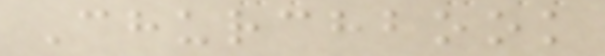Churchbook
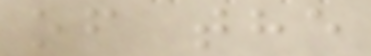of the
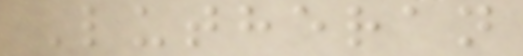Lutheran
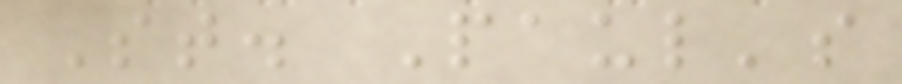St. Paul's
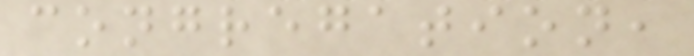congregation,
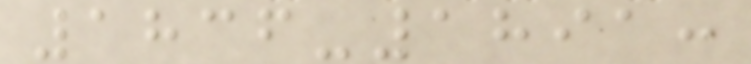1836-1891:
